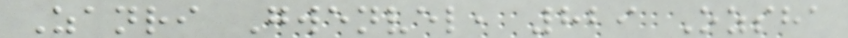Zanri Gwenvel, 829 Ozsha
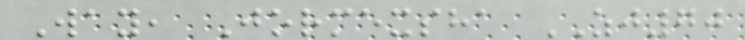Way, Jormexsha ZJ70
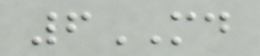6MD
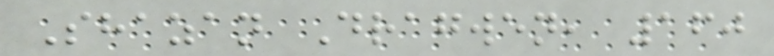Shazan Dragwen, 160
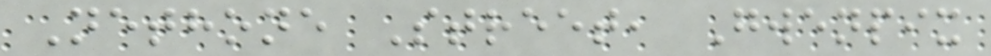Nethone Street, Gwenpix
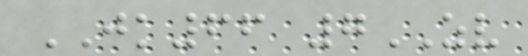JK66 7ZV
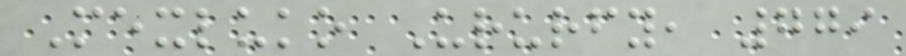Mexluko Ururfy, 779
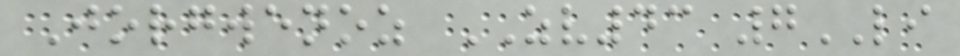Jorgwenoz ZV43 7LI
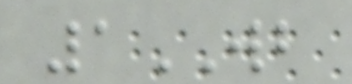1WB
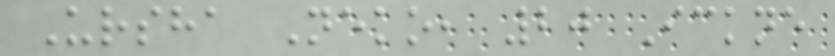Ursha Neko, 20 Ickne
